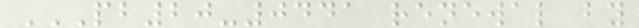PB20-0441 RENEWAL BY
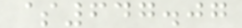$647.07
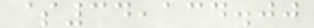$34,134.00
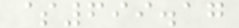$699.17
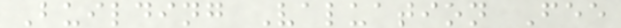Building Valuation Fee
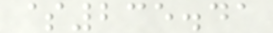$235.41
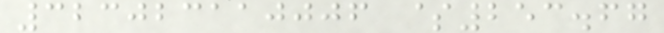323023110006 $253.67
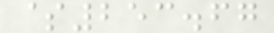$253.67
